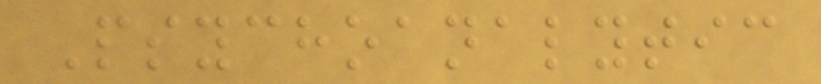Psychoanalytic
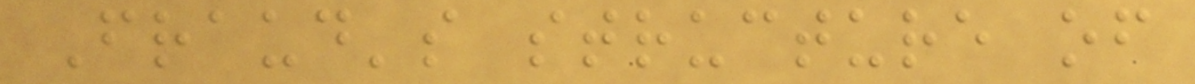Fraud's structure of
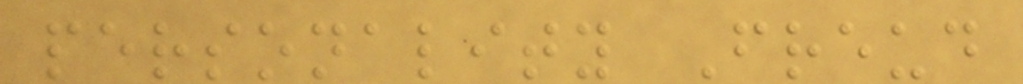personality Freud
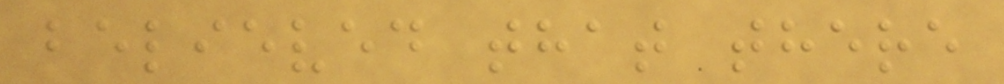believed that there
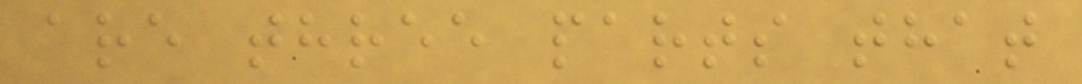are three parts that
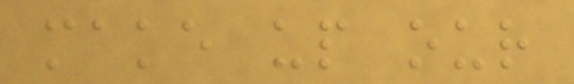make up our
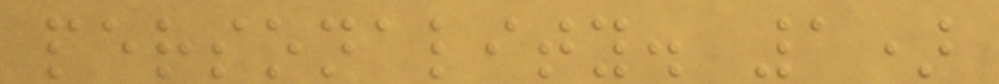personality. 1)
